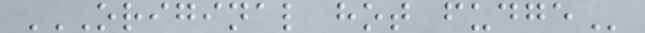ORIGINAL HOT FUDGE
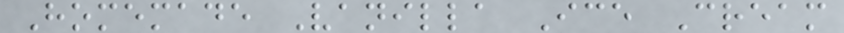Homemade Vanilla Ice Cream
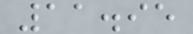11.95
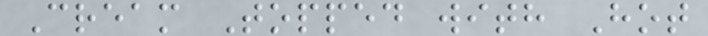Cream Topped with Hot
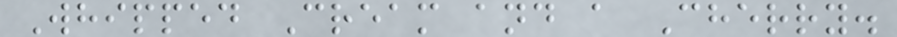Whipped Cream and a Cherry.
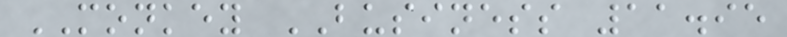MONKEY BUSINESS 11.95
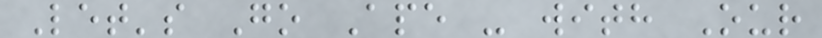Let's Go Ape - with Our
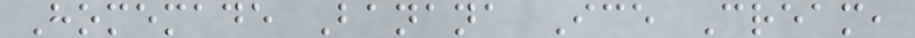Homemade Banana Ice Cream,
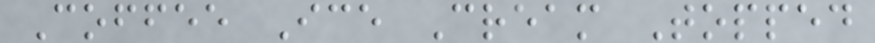Coffee Ice Cream Topped
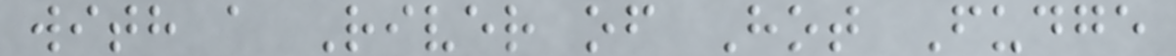with a River of Hot Fudge
